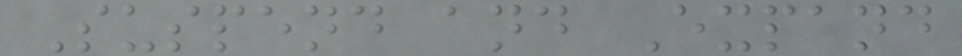Suspend and Expand
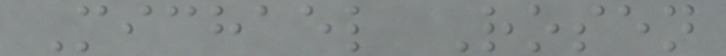Michael Rosen
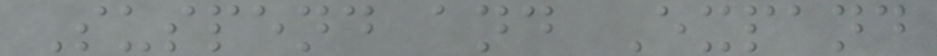Suspend and Expand
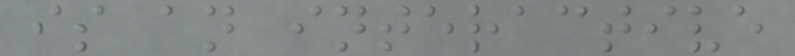is an interactive
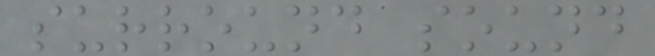surround sound
